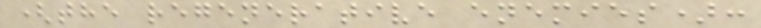(the regenerative enemies):
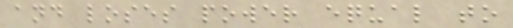and loses power equal to
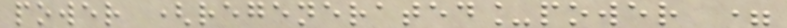power (regenerated_power =
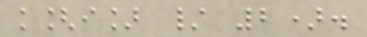k[i] / 2).
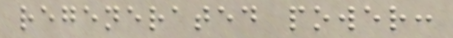regenerated power:
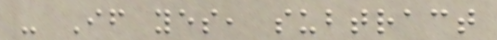- If yes, subtract
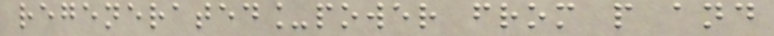regenerated_power from p and
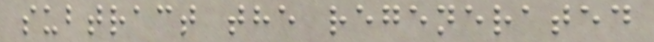subtract the regenerated
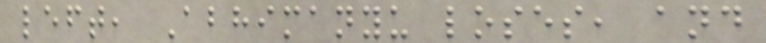left, Abhimanyu loses, and
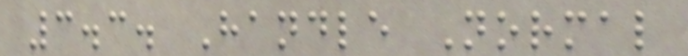3.3. Handle Normal
